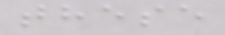these
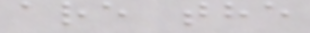are the
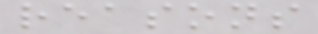reasons
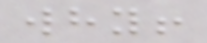why!
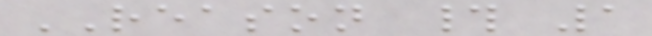REASON # 1
